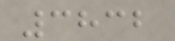3832
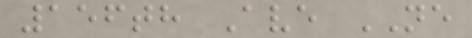156th Ave NE
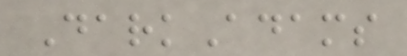DarkAdams
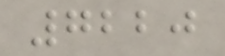7220
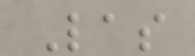Las
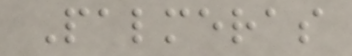Palmeras
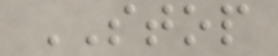STOP
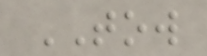TOW
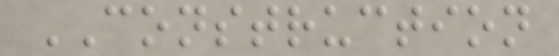CONSTRUCTION
